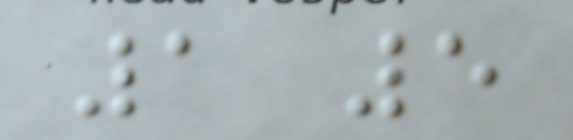1 5
